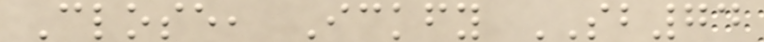Close, Ickfy SB74
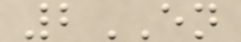2EN
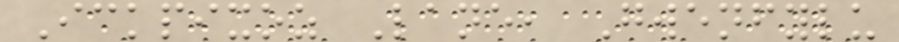Ickpixoz Lane, Gwenfylu
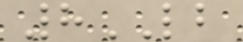8LB
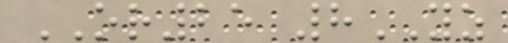OR25 8YZ
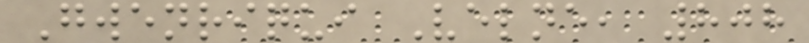Gwenriqui Velne, 808
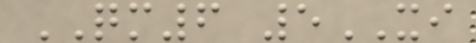QM6 5XI
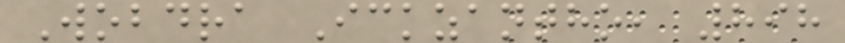Wobdra Ickzantho, 898
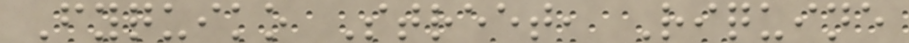Fyquiko Street, Riquine
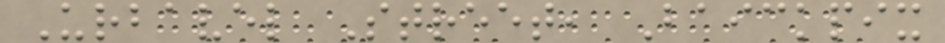Urbavel Street, Baickpix
